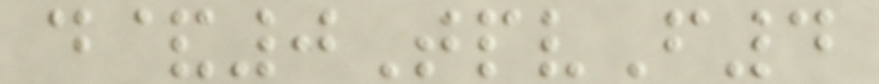d&0TpvF4
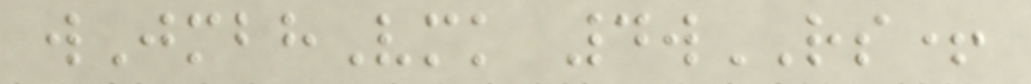wJmbhVmk 4wRS+
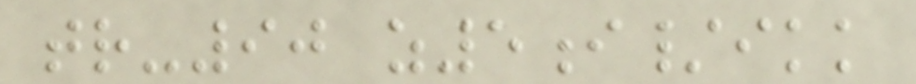tr-90 z5i/ikk
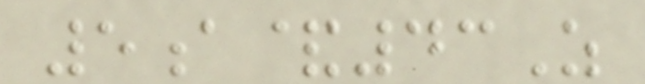5a&43Z
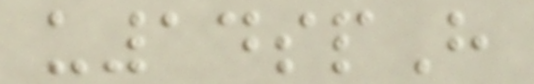u14spH
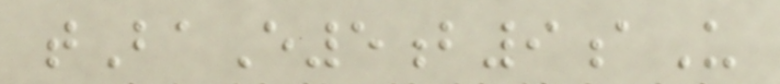tBaE5b9aU
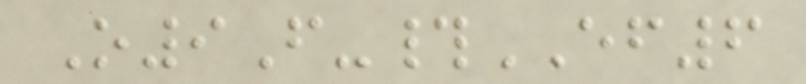O9F-#EF6
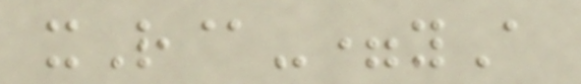xR@-=yA
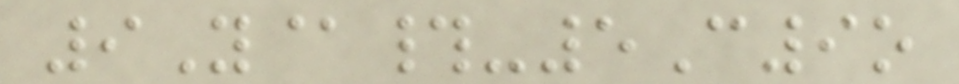9Y@#-5C9o
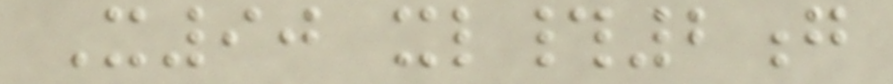X90 xl#2g
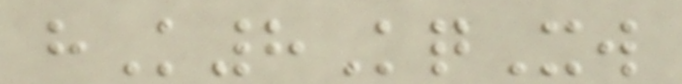hK8KqXw
